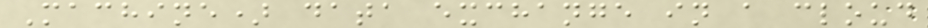Machine) data exchange in a cloud
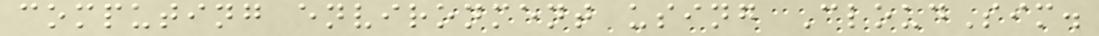computing environment using CloudSim.
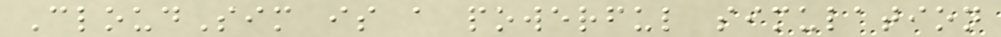CloudSim is a powerful simulation
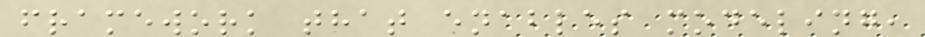framework that enables modeling,
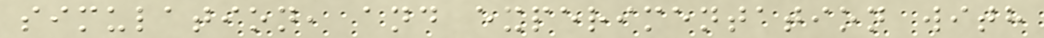simulation, and experimentation with
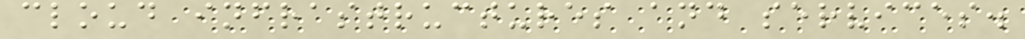cloud infrastructures and services.
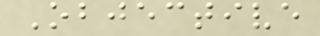Objective
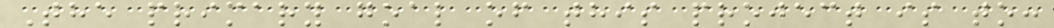The primary goal of this project is to:
